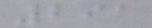291
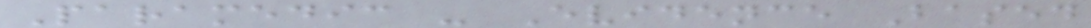Paramedic - Evidence Based
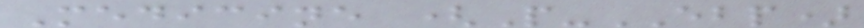Medicine (P-EBP)
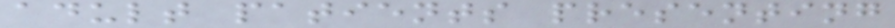adult patients presenting
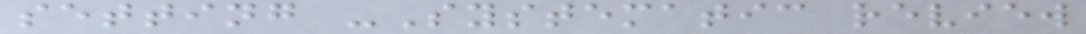setting -Systematic review
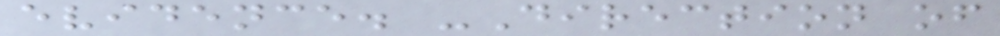evidence. -Direction of
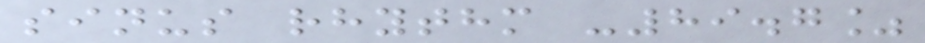sinus rhythm -89.7%
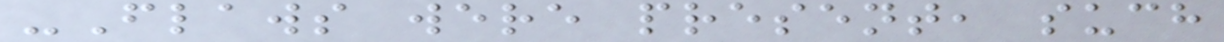-Flaws were present, such
